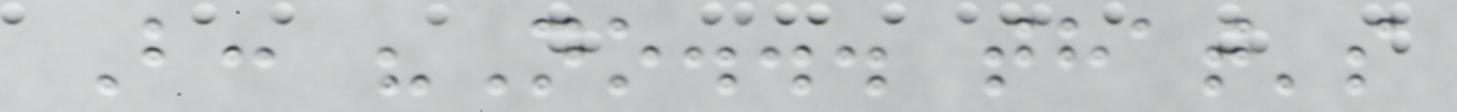B: "No... that's
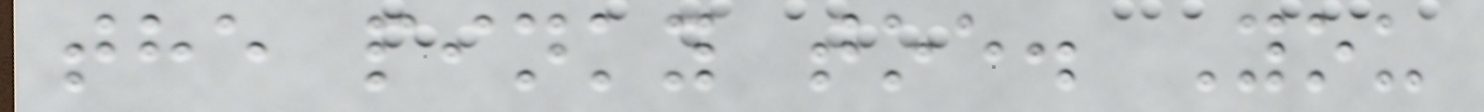the pinky toe. You
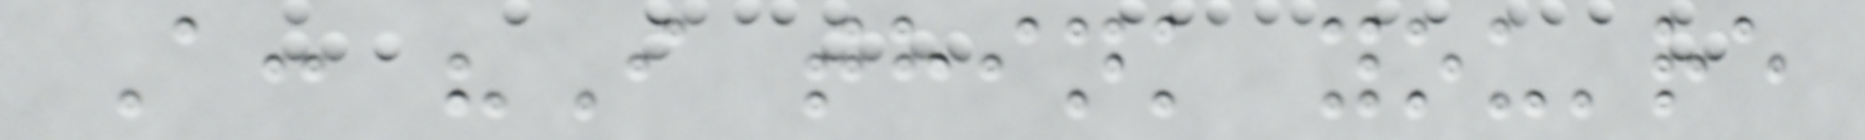A: "I think you're
